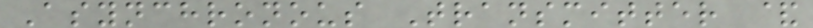Asynchronous Transmitter &
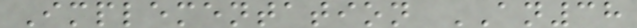Implementation AN38
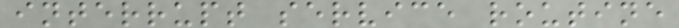interrupt service routine
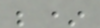;*
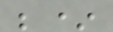;*
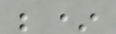;*
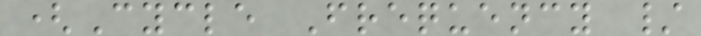(Cycle Frequency /
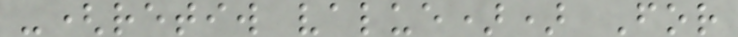-(retiw value)) For
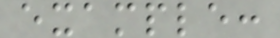example:
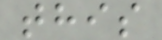this
